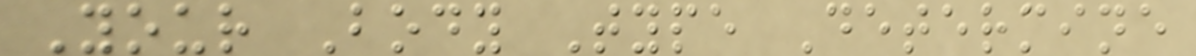Your Body Type Determine
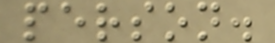person.
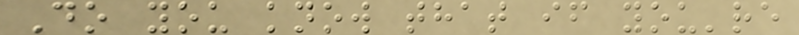Do you know that if you're
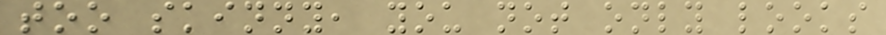too skinny, you not only looks
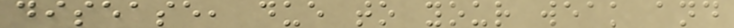disease, due to your weak and
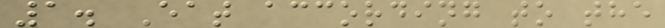1. Eat according to the
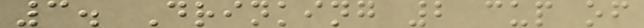3. Drinking 2 cup of
